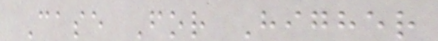Case For Higher
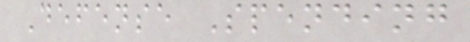Defense Spending
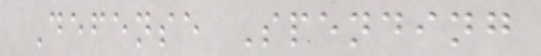Defense Spending
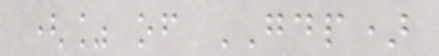(% of GDP)
